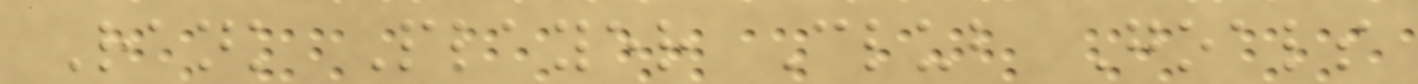Rank Player Club Goals
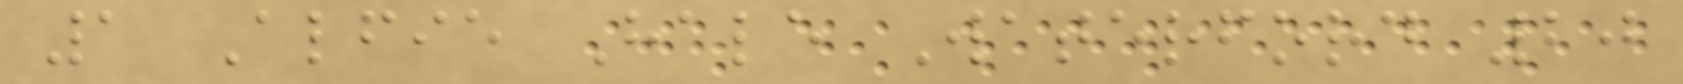1 Alfie Hale Waterford 20
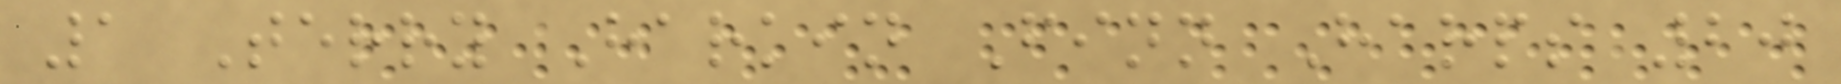1 Terry Harkin Finn Harps 20
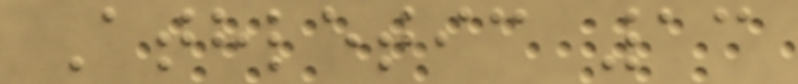Athletic 13
